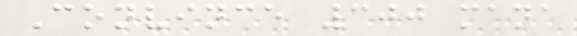Convince 300 mana
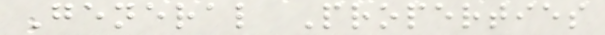General Properties
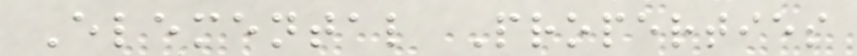Elemental Properties
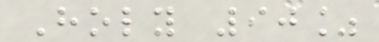Holy 90%
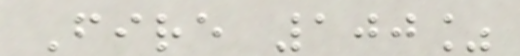Fire 100%
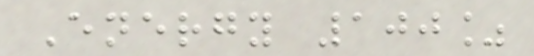Energy 100%
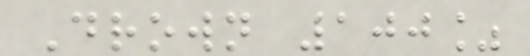Drown 100%
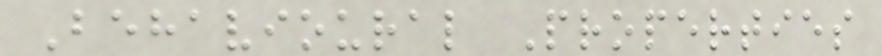Behavioural Properties
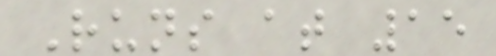Runs at 15
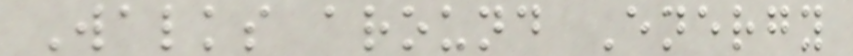Walks around Energy
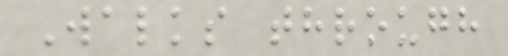Walks through
